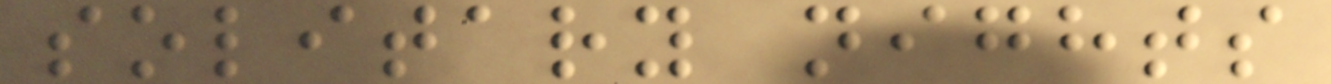solitary nights
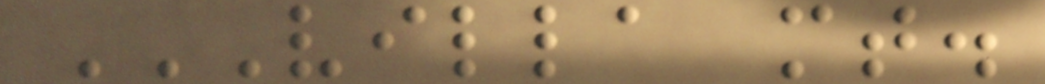VILLA MT.
